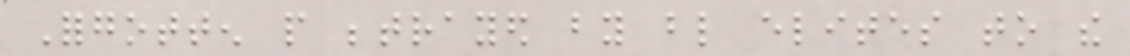Forgotten people betrayed by blind elites to the
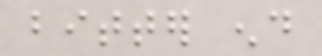bitter end
